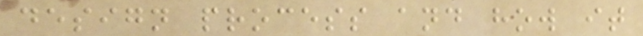design process and how it
